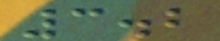3.2
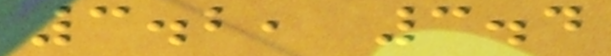3.2, 3.4
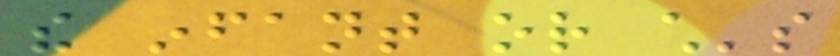the infant or child's
